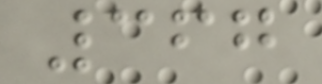367
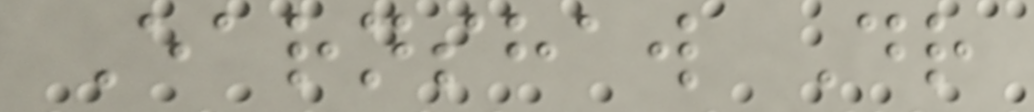Earnshaw Dr
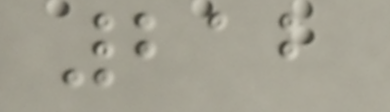212
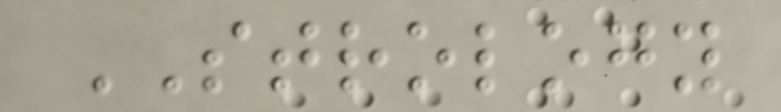STROLOGY
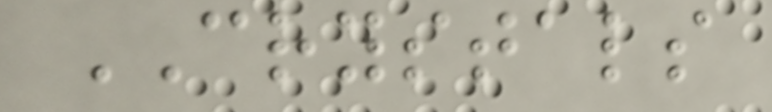CRYSTALS
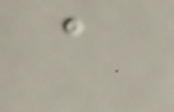a
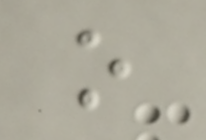o
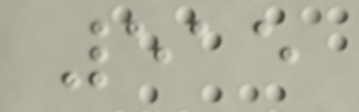515
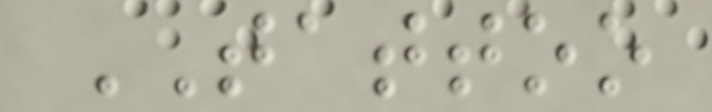TATTOO
